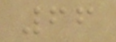66
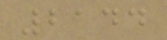2144
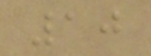10
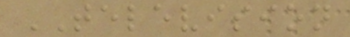TELEVISION
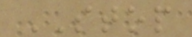STOP
